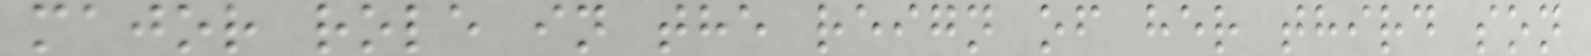major role in the reign of her third son
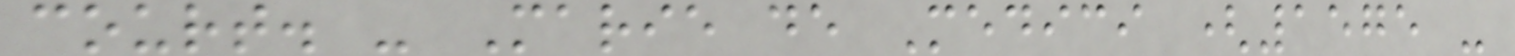court. - Marie de Medici (1575 -
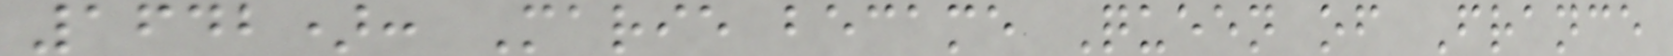1642): Marie became Queen of France
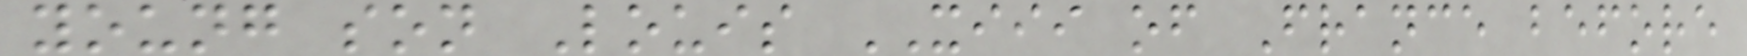young son Louis XIII of France before
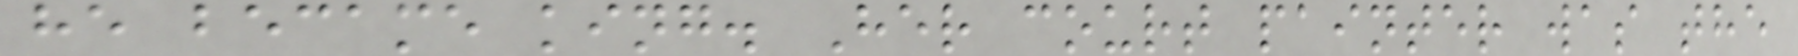he became king. Her court painter was the
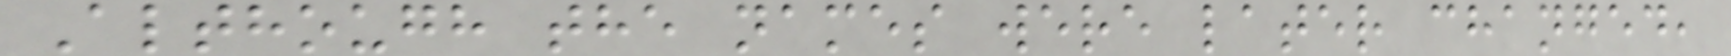Although the names were later changed,
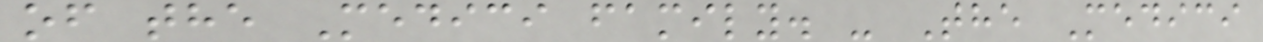of the Medici family. - The Medici
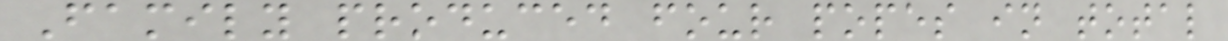Family produced four popes in total
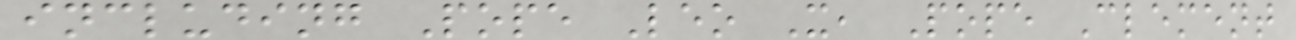including Pope Leo X, Pope Clement
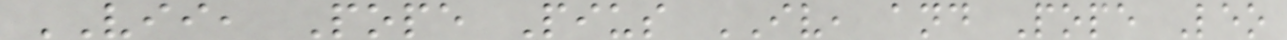VII, Pope Pius IV, and Pope Leo
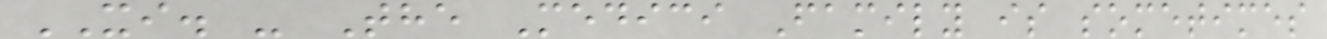XI. - The Medici Family is sometimes
